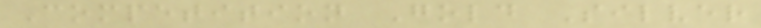Competition Gold Silver
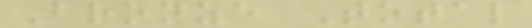Bronze Total
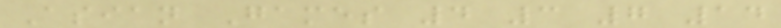Asian Games 4 3 7 14
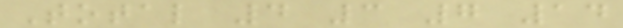Total 4 3 7 14
